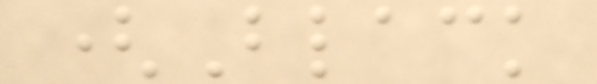(Black
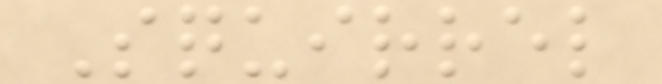Squirrel
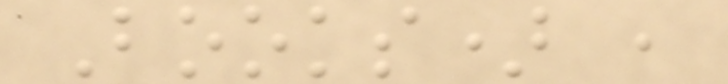Books) ,
